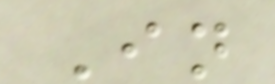In
